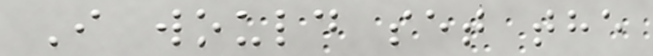I would set the
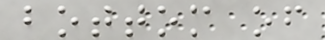bottom of
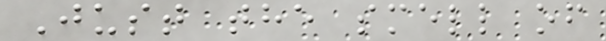Just the smell of
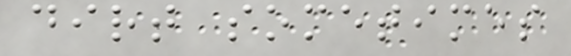dirt sometimes
